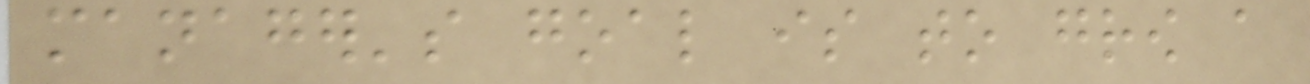manager's goal is to grow a
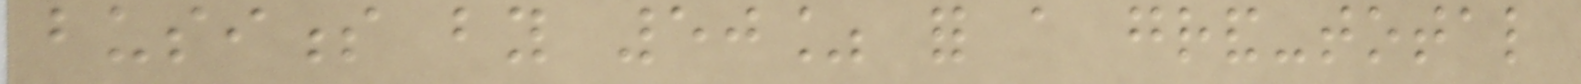business by 50% for a grand-total
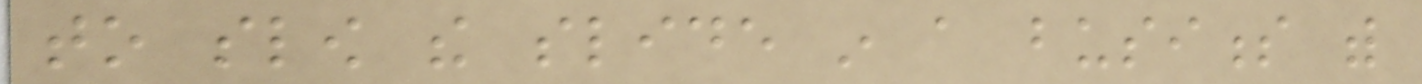to slow the slide in a business with
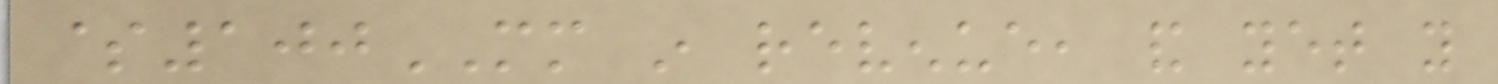$100MM in revenue, and yet you
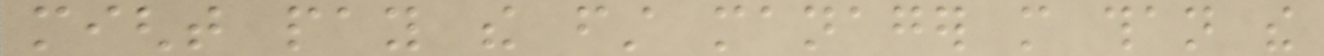might pay the first manager more than the
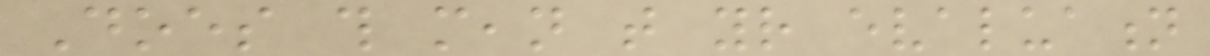Does this mean that your evaluation
